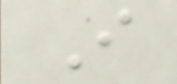I
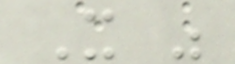It was
